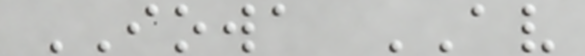IOWA AV
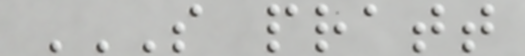S PRATT
